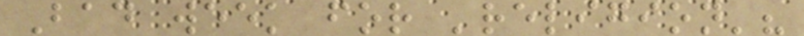Bad week for 'religion'?
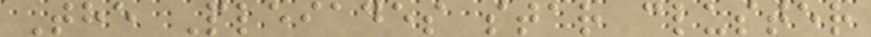The Pleiades star cluster
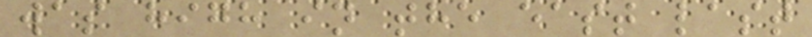was high in the east last
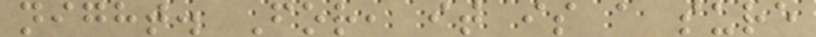night. For, it is a sure
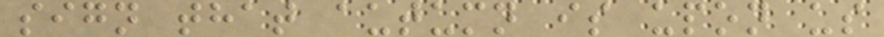sign that autumn is upon us
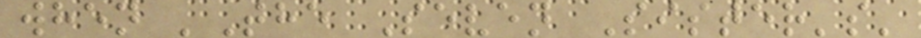when 'The Seven Sister's'
